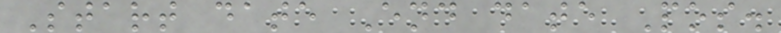Start date End date Pos.
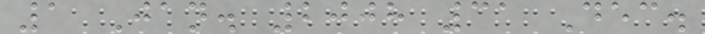1 Jan. 2008 31 Dec.
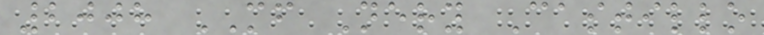2008 MF Nery Castillo
